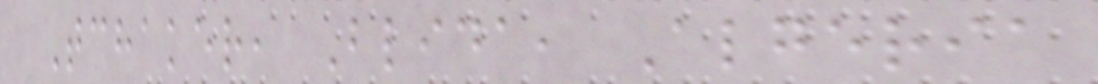Tchaker, Blida, Algeria
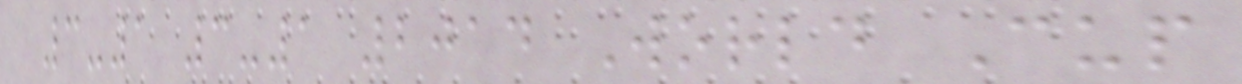3-1 3-1 2014 World Cup
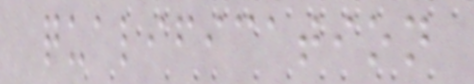qualification
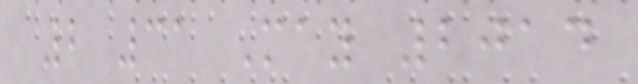2 31 May 2014
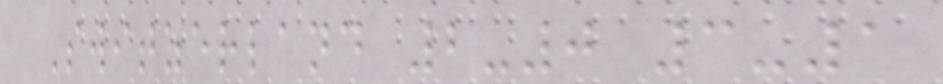Switzerland 2-0 3-1
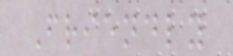Friendly
